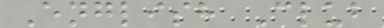English Club
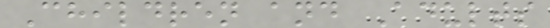Children and Adults
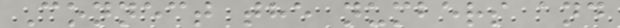Connect the numbers and
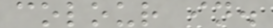colour in.
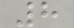8
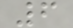6
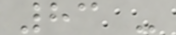83 -
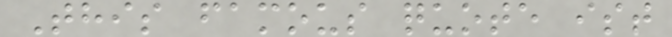This famous quote ist
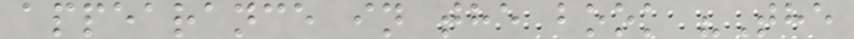appearance in the book "The
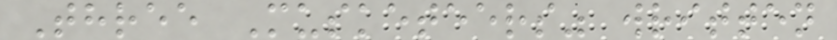Three Musketeers" written
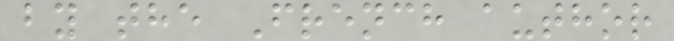by the French author
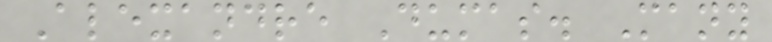Alexandre Dumas. Many
